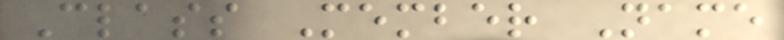Class Member Name
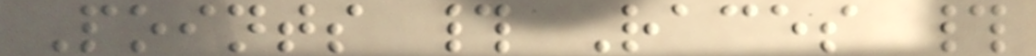Points # Races #
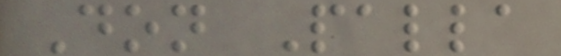Don Palla
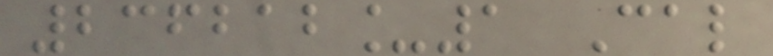236212_1 Cal
